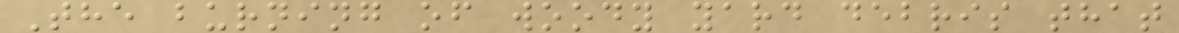The burning of woody yard debris that
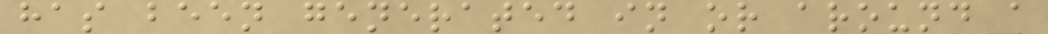has been generated in or around a
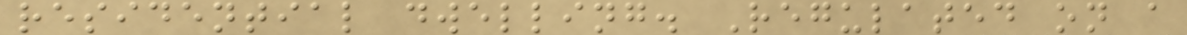residential dwelling. Regulated on a
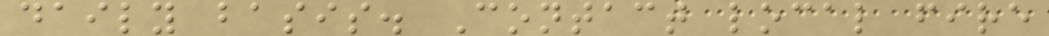daily basis. Contact local fire
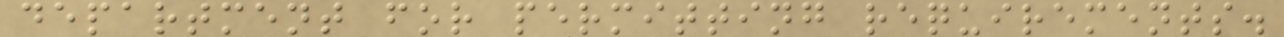department for permitting requirements.
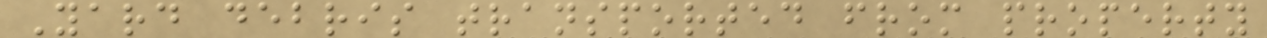Yard debris transported from property
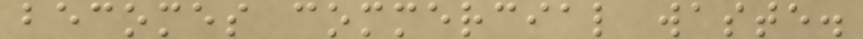becomes commercial waste.
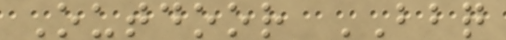Outdoor BBQ
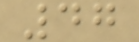47
